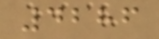4286
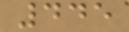445
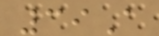39A
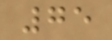75
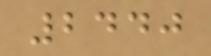2440
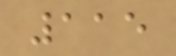115
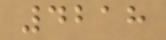4218
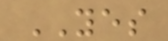YES
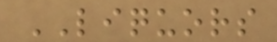LIQUORS
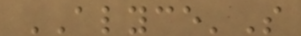ALYCE'S
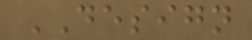DESIGN
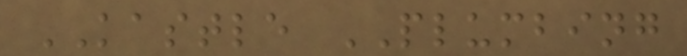KASTLE PLUMBING
